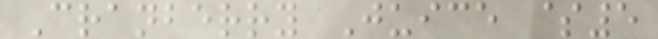Cranberry Juice $5
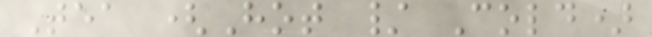Tea (Hot / Cold)
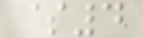$4
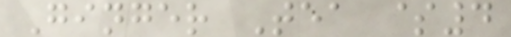Ginger Tea $4
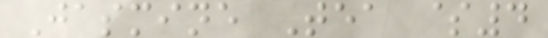Jasmine Tea $4
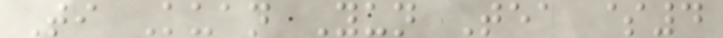Ti Kuan Yun Tea $4
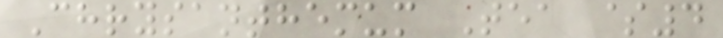Chrysanthemum Tea $4
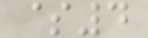$4
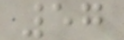57
